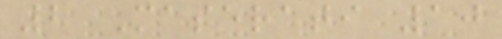2 Maserati 10
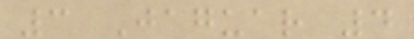3 Jaguar 4
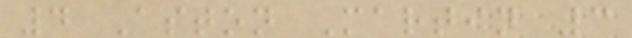4 Aston Martin 3
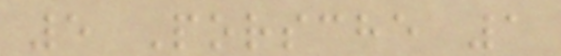5 Porsche 1
